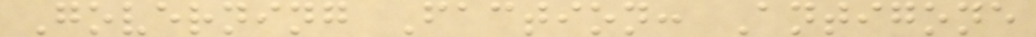Governing Faction: Antigone
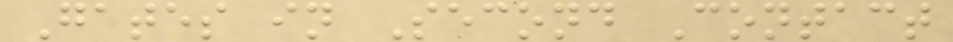Gates in Second Contact
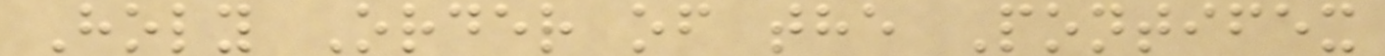Holy Order of the Pontifex
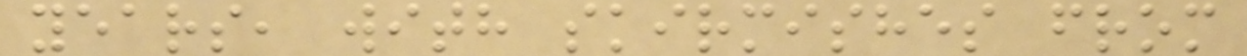years, with skirmishes from
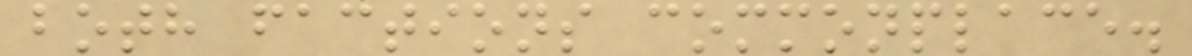both factions commonplace.
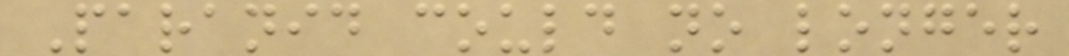Paranid could no longer
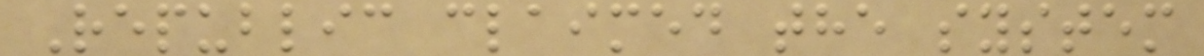Republic claimed the system
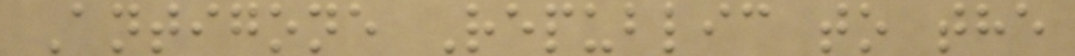Antigone Republic to the
